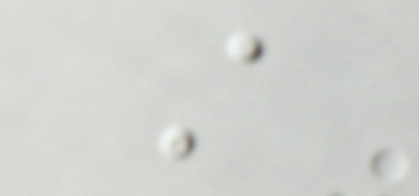A
